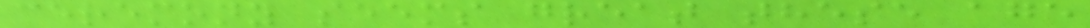ceremony seems great these age
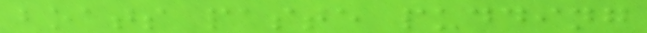boats paste pudding
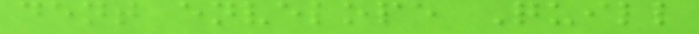dent envelope Quill
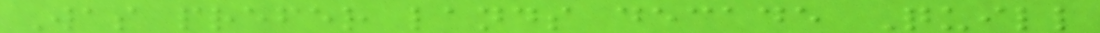Was prefer lands decade Quill
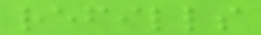refills
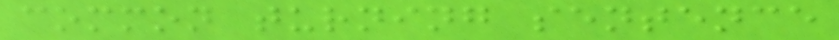common turning sentence
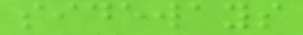sideways
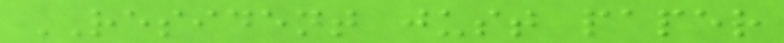RESIDENT just paper
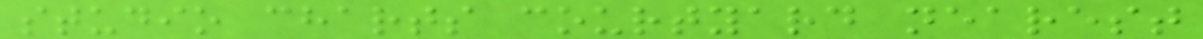studio charts courtyard nearest
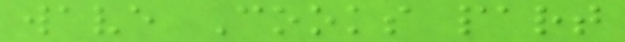wave Cooks part
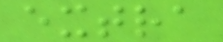extra
